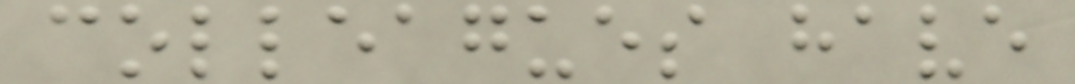colleagues have
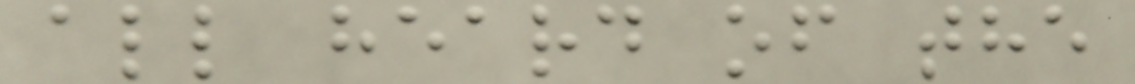all heard of the
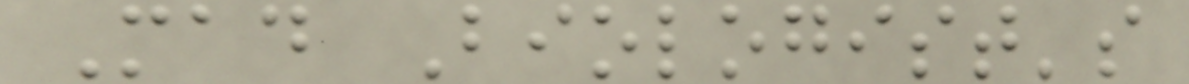Mad Biologist's
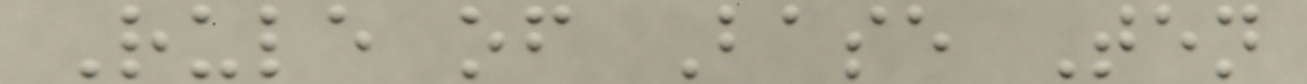Rule of Base Ten
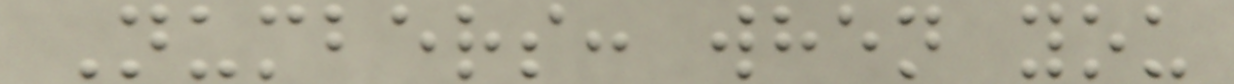Numbers: when you
